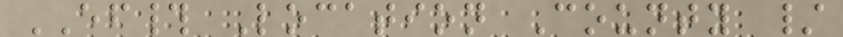EF# Location County /
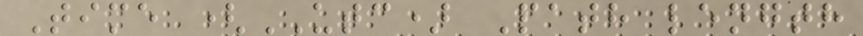Time (UTC) Path length
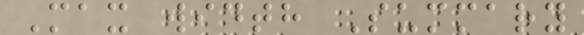Max width Summary
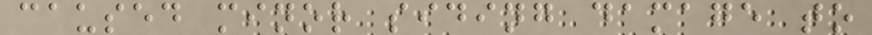caused minor siding damage to
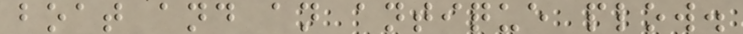boat and an antique plow.
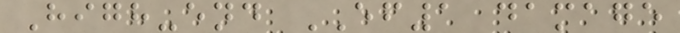High-end EF1 damage
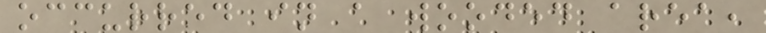occurred in a wooded area,
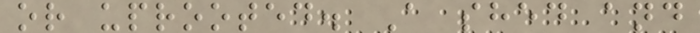or uprooted. A shed and
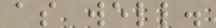as well.
